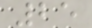25
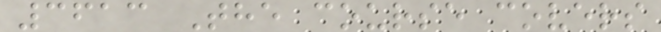3613 The course covers
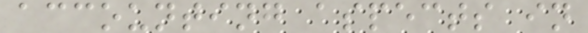accounting aspects in
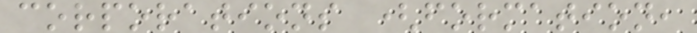corporations (formation,
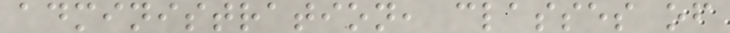administration, classes of
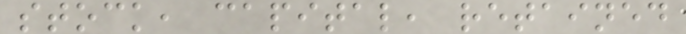stock, capital, retained
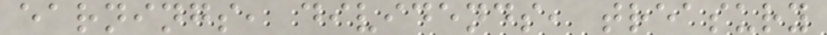earnings, dividends, treasury
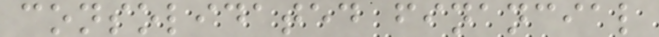consolidated financial
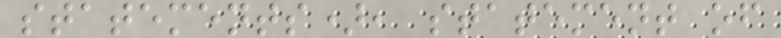statements), statement of
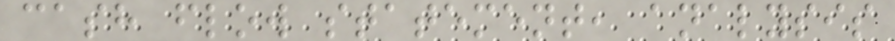cash flow statement, analysis
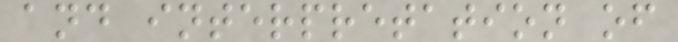and interpretation of
